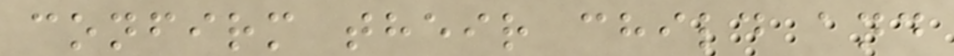confirm their child and
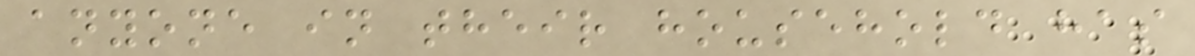anyone in their household has
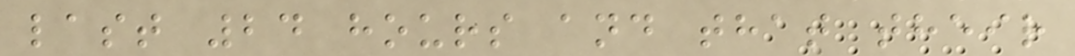last 24 hours and that their
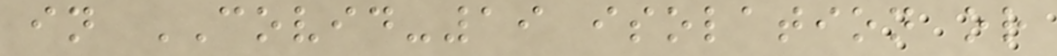in COVID-19 isolation or
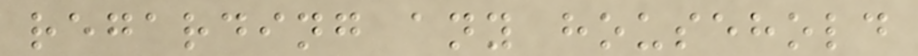regarding any household
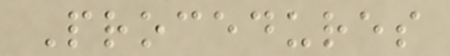Procedures
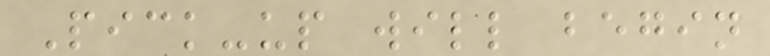Pick-up will begin
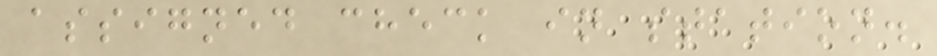assigned check in station.
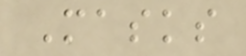Masks
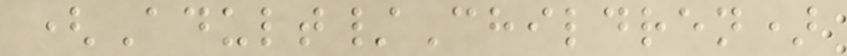(Adult/Children)
